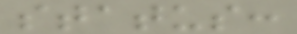status:
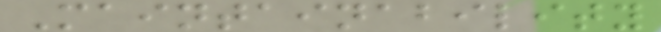Maintainability
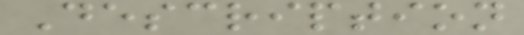Description
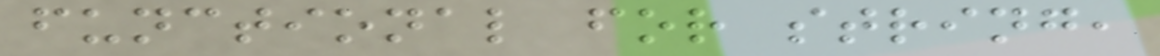functional for string,
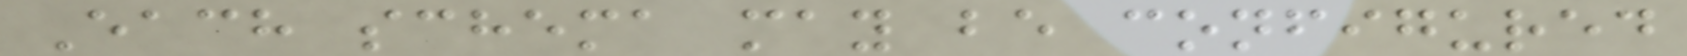Each schema may be configured
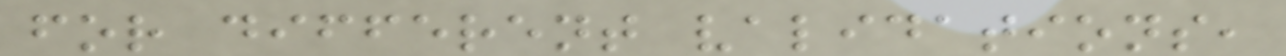for different validations,
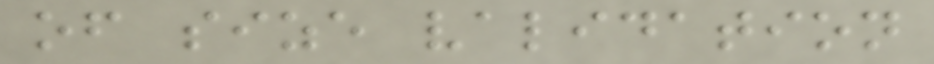of size validation
